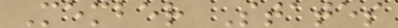Member States
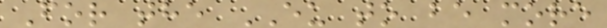For the EU to be more
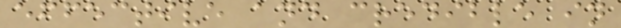effective and credible in
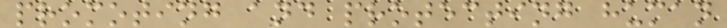promoting and protecting human
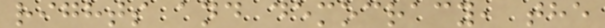rights and democracy, the
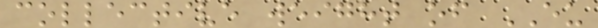collective weight of EU
